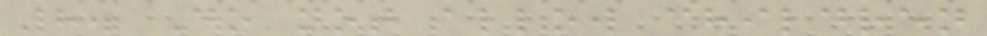8. Do not allow children
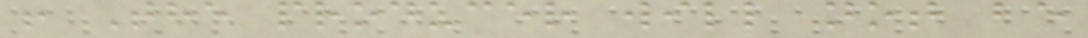! The producer will not be
